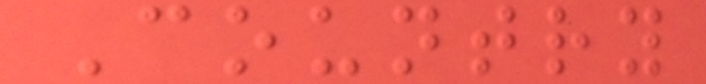Country
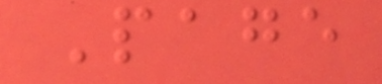Page
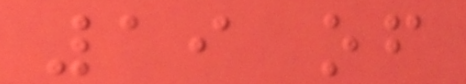19 of
